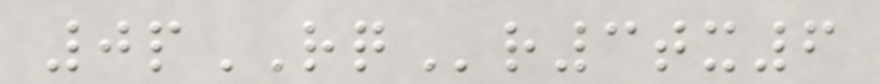0pRQr3tx6
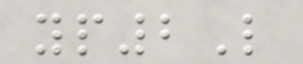yp2L
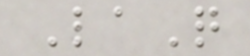LaQ
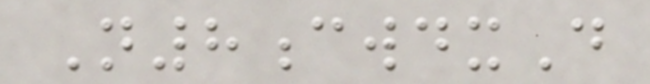N8cwdxD
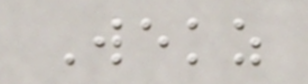Wekz
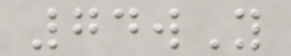74wY
